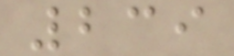239
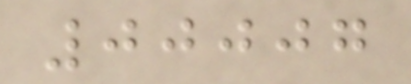00007
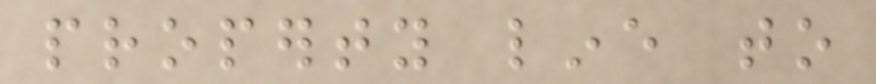property line to
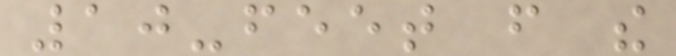10-feet from the
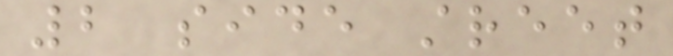2 side street
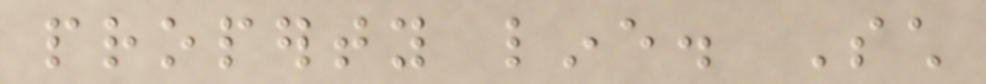property line. Such
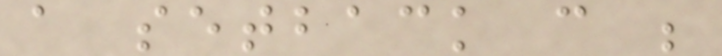a setback can be
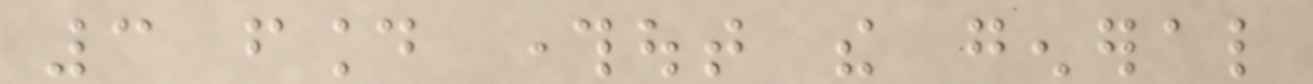3 found throughout the general
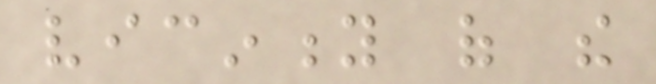vicinity of the
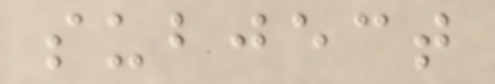subject
